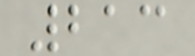213
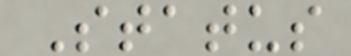Status
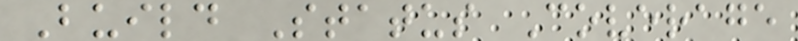Build Status Coverage
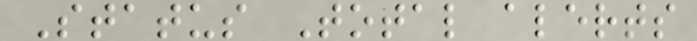Status Total alerts
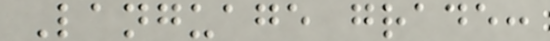Language grade:
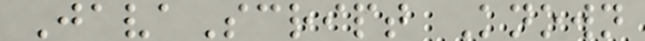JavaScript Known
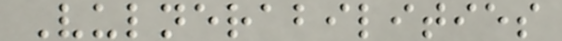Vulnerabilities
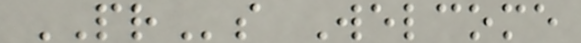PRs Welcome
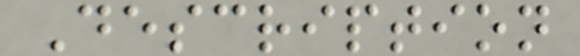Description
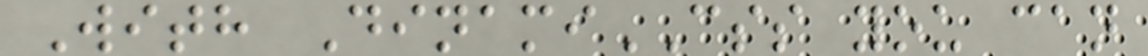With DinamiCSS you can
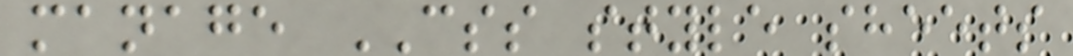manage CSS style sheets
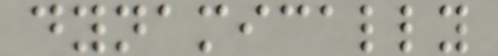dynamically
